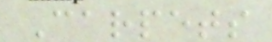Carpets
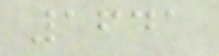1641
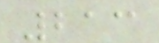213
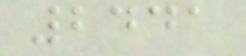2441
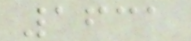1631
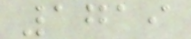1719
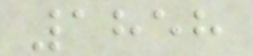1858
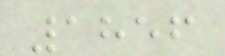1856
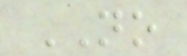NO
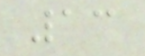13
